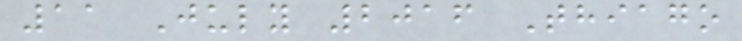11 July 2016 Thiago
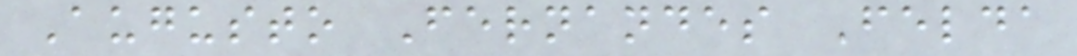Augusto Fernandes Felda
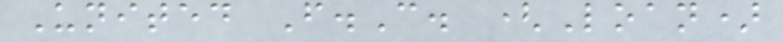United F.C. (Loan)
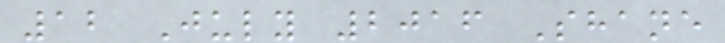12 July 2016 Shane
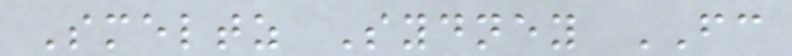Smeltz Sydney FC
